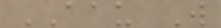AAU W
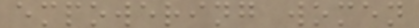empowering women
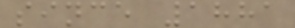since 1881
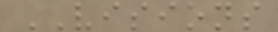VISIONS
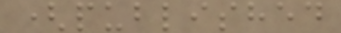(published
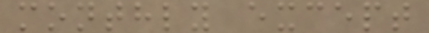monthly except
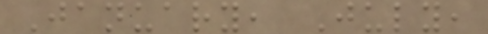January, July,
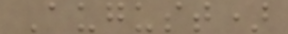August)
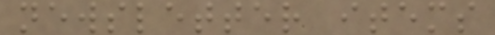newsletter items
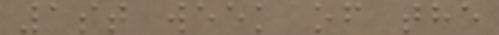1st week of the
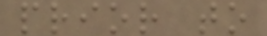prior to
